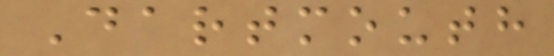Dartmouth
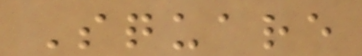Square
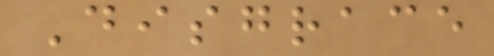Disgrace
